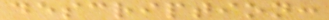description:
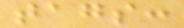tags:
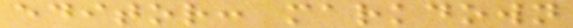editor: markdown
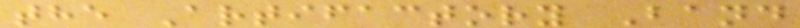the Artifactory Band
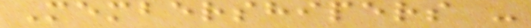Membershipers -
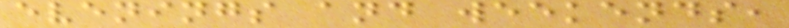evenings and weekends,
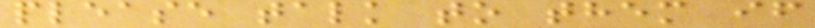please talk to them if
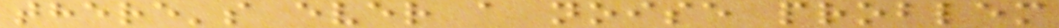there's ever a noise problem
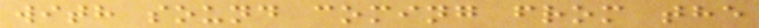with sound coming from the
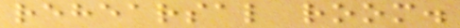rehearsal room.
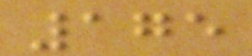175
